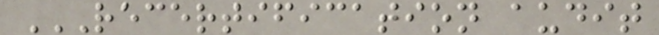RECERTIFICATION AUDIT
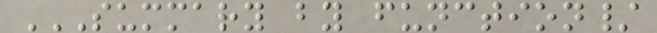SUMMARY BY FUNCTION/
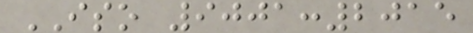ISO 9001:2015
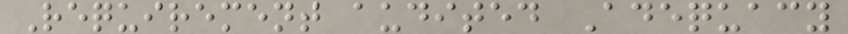Requirement audited Adequacy
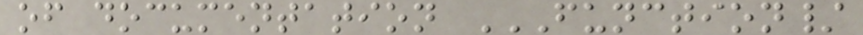of documentation FUNCTION/
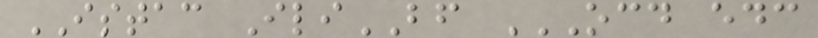ISTAC IliBF OCD EDC
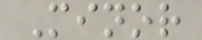Minor
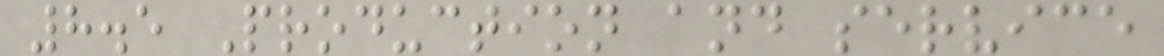8.5 Production and service
